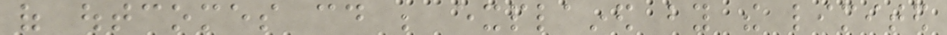of outcomes could be explained by the limited
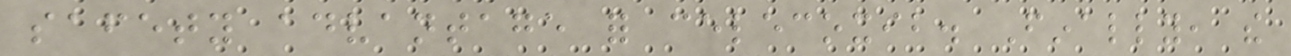safety advantage for celecoxib. Finally, the
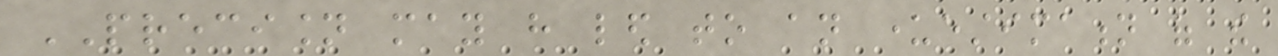PRECISION may have led to an underestimation of the
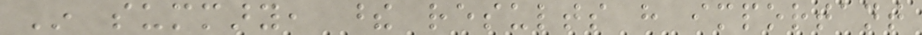In summary, these results have important
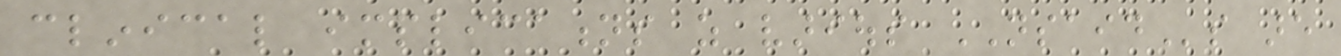clinical implications as various NSAIDs are
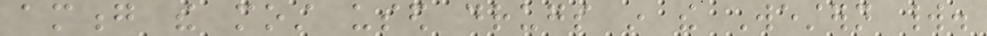among the most used drugs in the Western world.
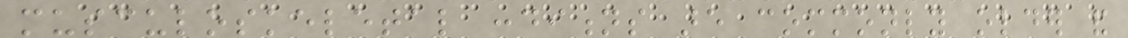musculoskeletal conditions are commonly older and
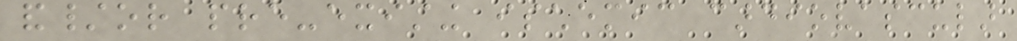and/or pre-existing ischemic cardiovascular
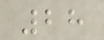28
